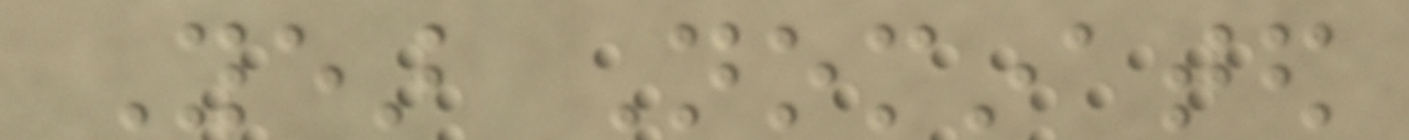Year Nominated
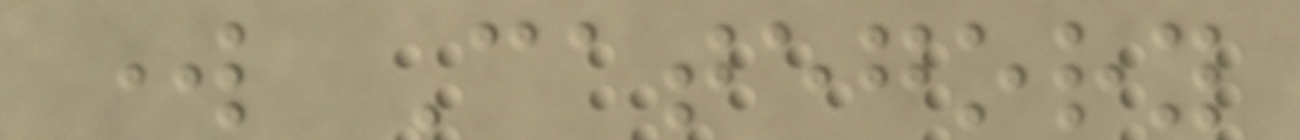work Category
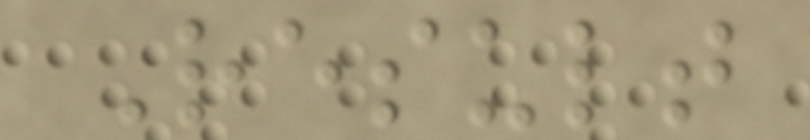Result
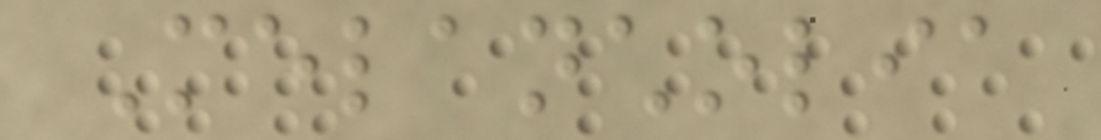Melancholia
